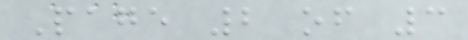Page 2 of 3
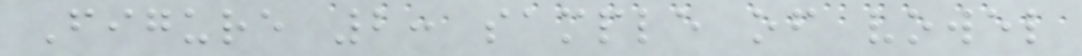Figure 2: sample of vowel
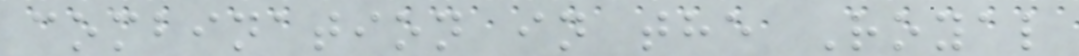combination in the Royal
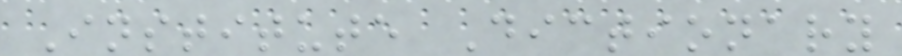Institute Dictionary
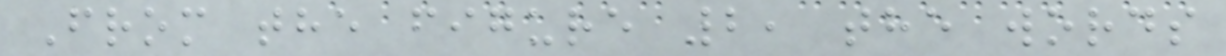From the figure 2, the words
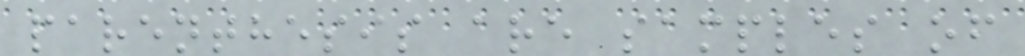parenthesis are samples of
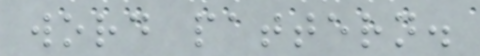word pattern.
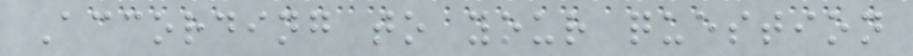According to your question
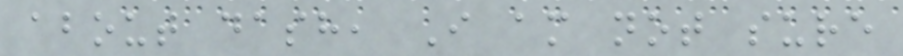about dash, I am not sure
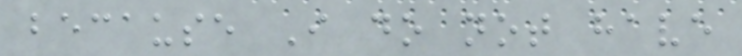because I do not have
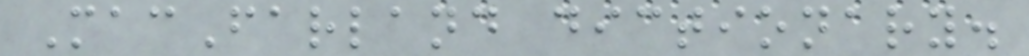MacFarland dictionary.
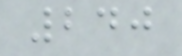240
